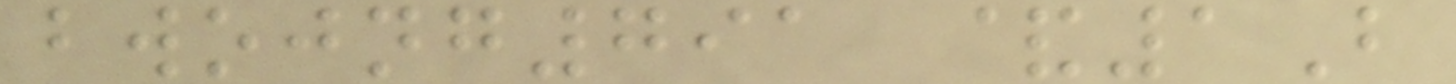bwojng791 &1B
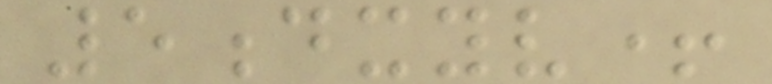5dxyv+
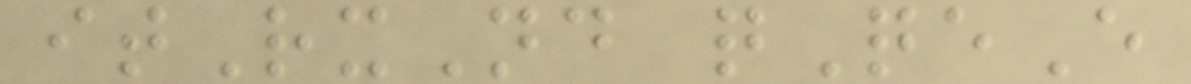itRxNd qQeE
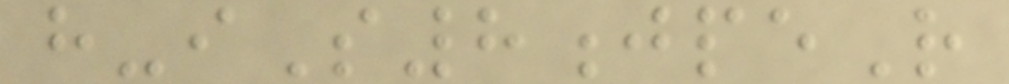h-iS8jpeR
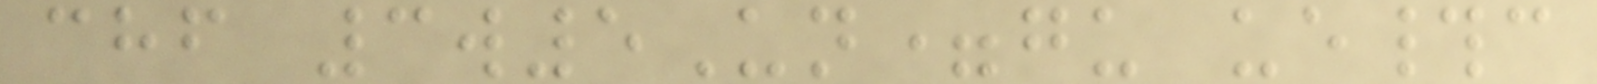chf 3w5Un=gu ue#c
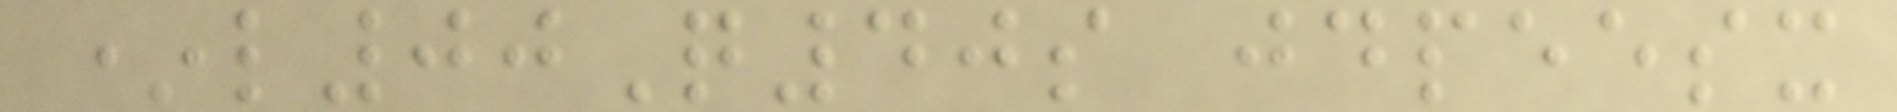*l00Q40s jdpeesx
